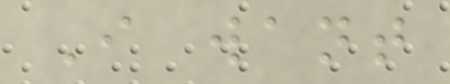I want
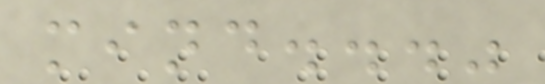mind..."
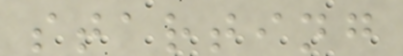starting
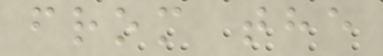from the
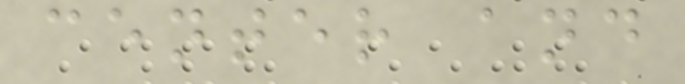center and
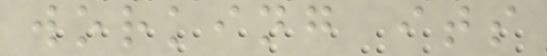working its
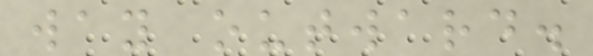way outward.
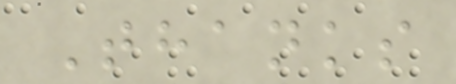Thanks
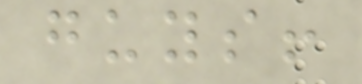guys!
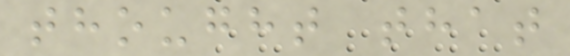thought that
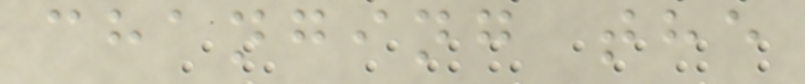changing the
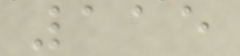115
